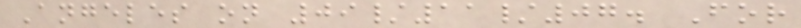Angeles on 09/11/07. For
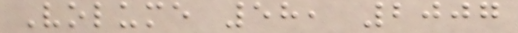Volume 58, 2007
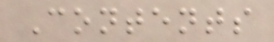Contents
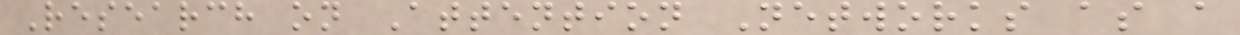Research on Attention Networks as a
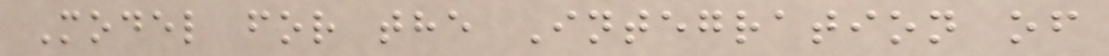Model for the Integration of
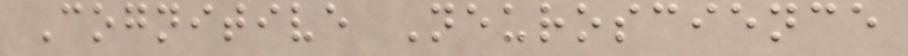Cognitive Neuroscience
